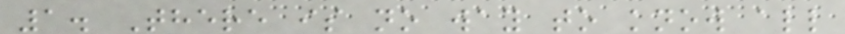1. There is no way to know all
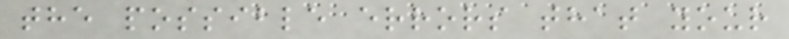the possible errors that your
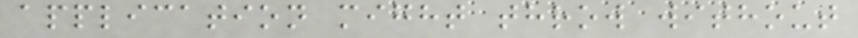application might throw without
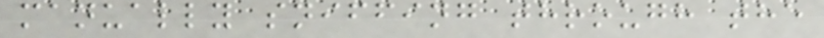manually sniffing through the
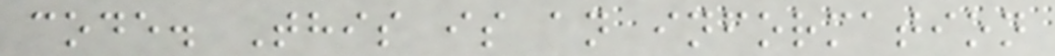code. This is an information
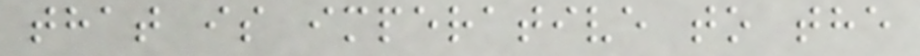that is imperative to the
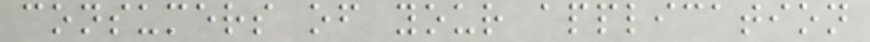consumers of your application
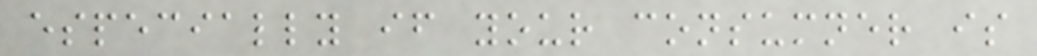especially if your consumner is
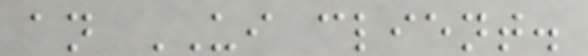an UI client.
